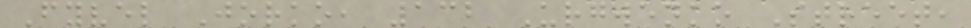Fyvel Jorko, 132 Urgwenko Street,
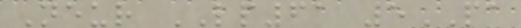Neur LP61 5PA
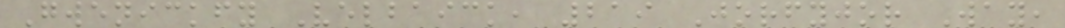Gwenickfy Velbaick, 219 Jorfyjor Way,
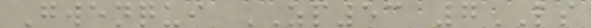Gwenqui ZP53 7LS
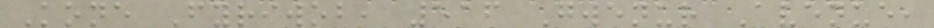Kone Fyriwob, 516 Gwenur Avenue,
